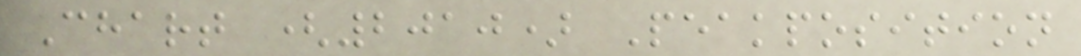Chart (2010) Peakposition
